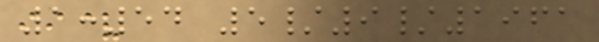1:54 5/9/1961
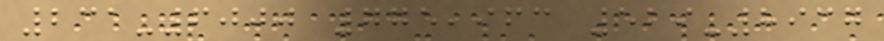231-6000 775,963 529-8937
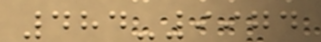484-9974
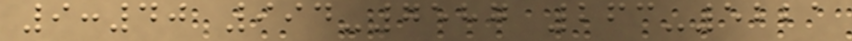9:40 994-7587 263-5221
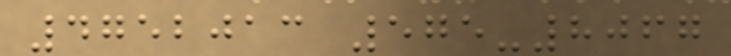4752013 575-8067
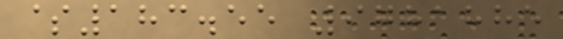$183.55 9781885
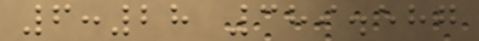6:28 389.587
